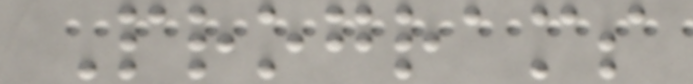Programs
